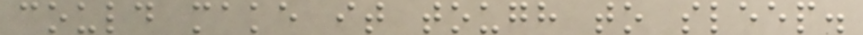could make it tough to sleep.
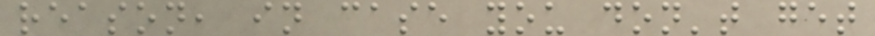reason, in case you don't get
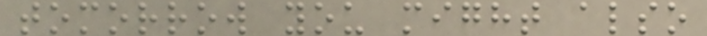tomorrow you might also
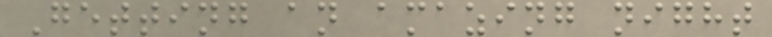Getting an amazing night
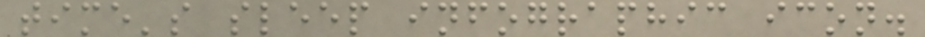time's sleep infographic icon.
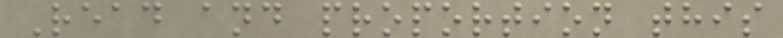Read and proportion this
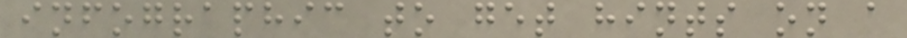infographic to get hints on a
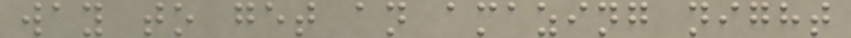way to get an amazing night
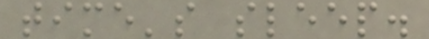time's sleep.
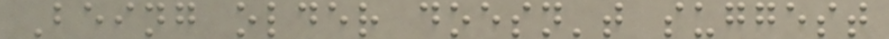Being older doesn't suggest
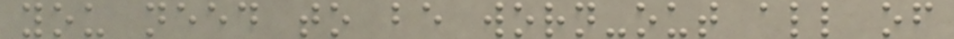you need to be worn-out all of
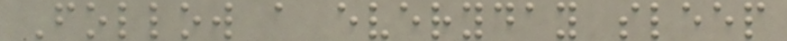Follow a everyday sleep
